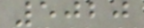5020
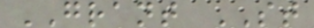GRANT ST
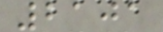2101
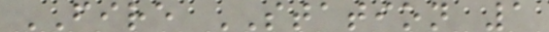FIRE STATION 1
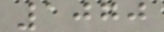1070
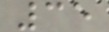35
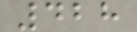428
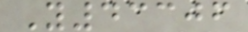Y43306
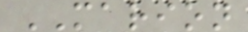MARION
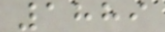1889
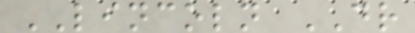LINCOLN DR
